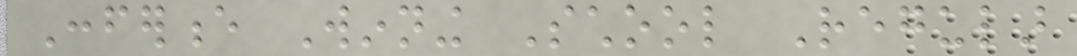Conference Winning School Regular
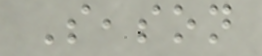Season
